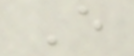E
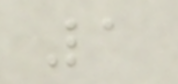1
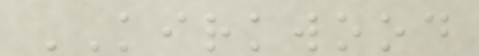KIRKWOOD
